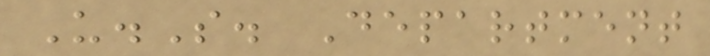U.S. Department
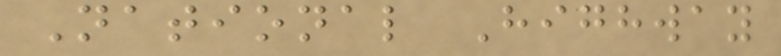National Highway
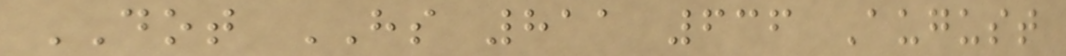DOT HS 811 636 August
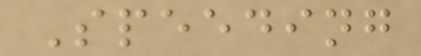Speeding
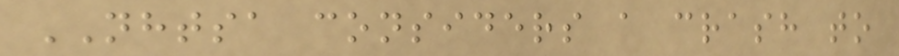NHTSA considers a crash to
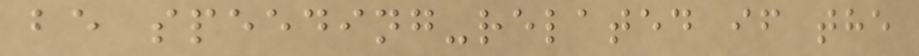be speeding-related if the
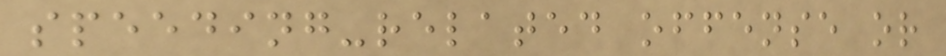speeding-related offense or
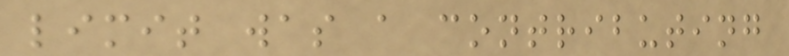limit was a contributing
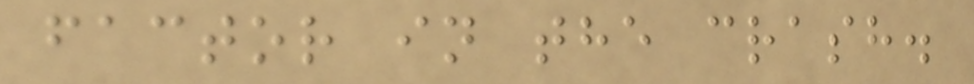factor in the crash.
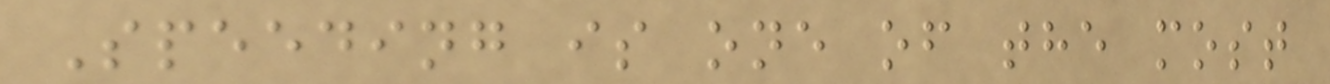Speeding is one of the most
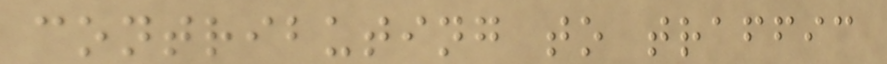contributing to traffic
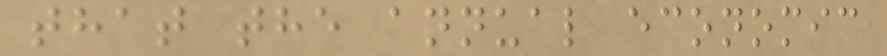that the annual economic
